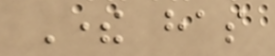There has
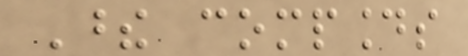These compounds
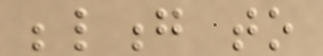belong to
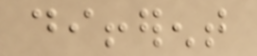different
